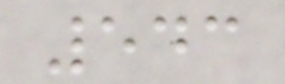543
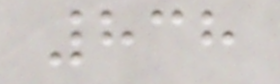838
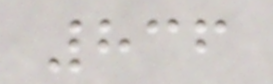836
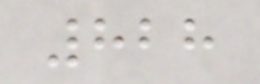828
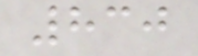830
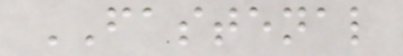FASTENAL
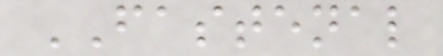FASTENAL
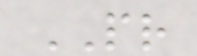PR
